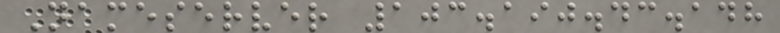Nameserver 103.190.43.148
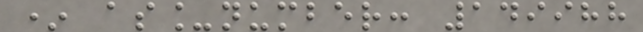* as_number: 149988
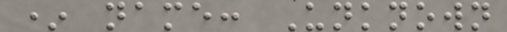* name: Unknown
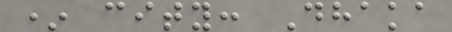* city: Dhaka
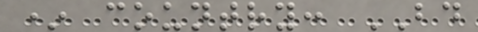* country: BD
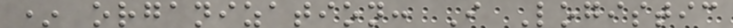* organization: I Logistic
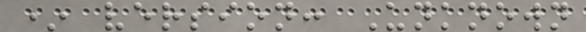* version: Unknown
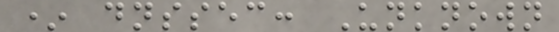* dnssec: Unknown
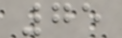75
